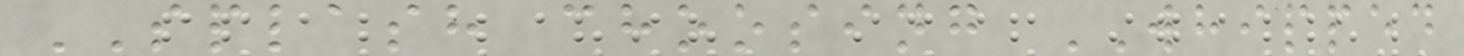SPLASH choosing WHIPPED
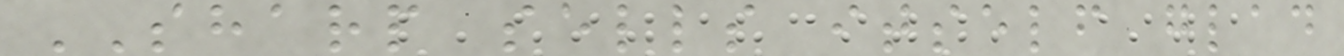SHARP sells itself glad
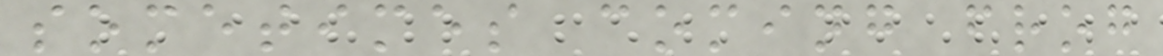sometimes coming frog
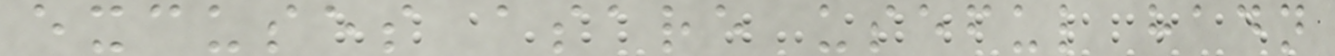excuses asare useful hadn
